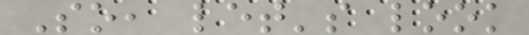So, let's look
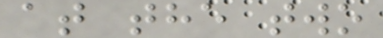at the two
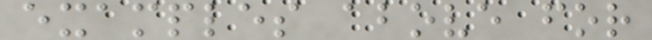examples above for
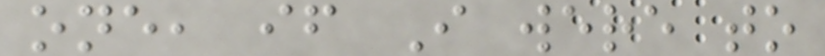one, if I were to
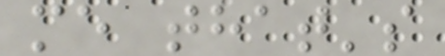me that's
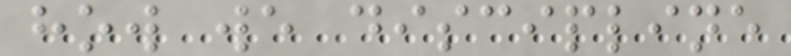how we discipline
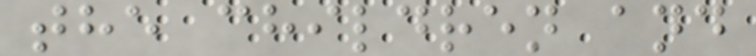the children and
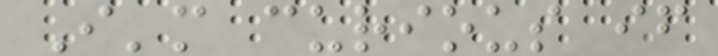I'm curious if
